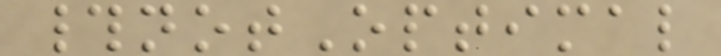#notOptimal
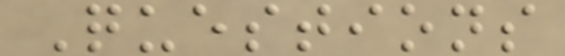Questions
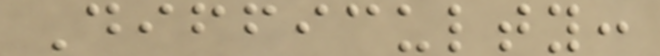Difficulty:
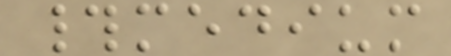#medium
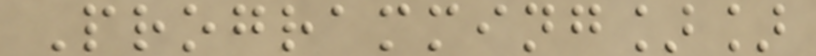Programming]]
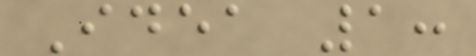Idea 1:
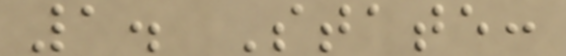1. State:
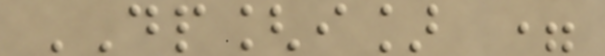DP[i] =
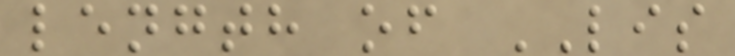length of LIS
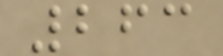263
